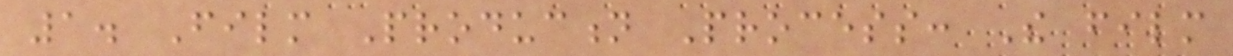1. Film Production Process: The film
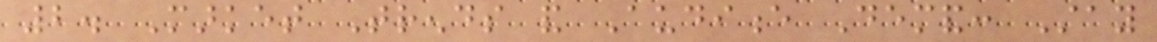2. Market Trends and Audience Demand: Stay
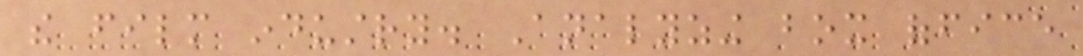the film industry. Analyzing box office
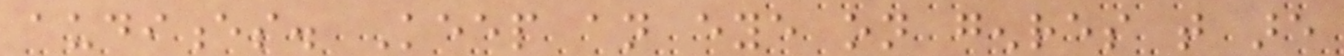audiences. Keep an eye on genres that are
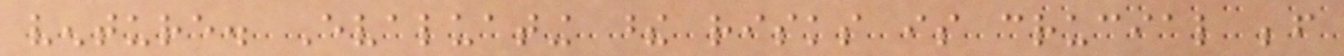venture. Evaluating these risks is crucial before
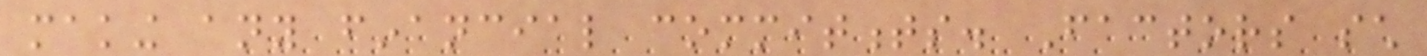making any financial commitments. Factors such
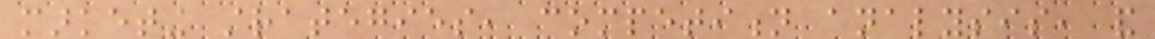marketing strategies, competition analysis, and
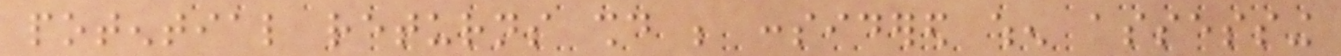potential returns should be considered when assessing
